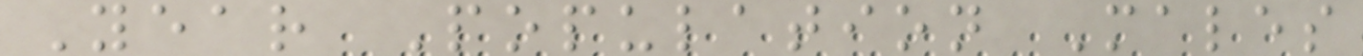Year Population Males
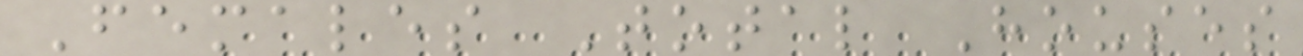Females Total Houses
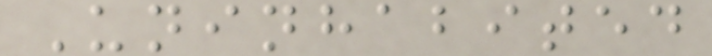Uninhabited
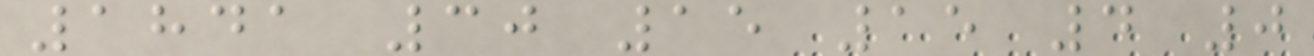1841 30 15 15 4 0
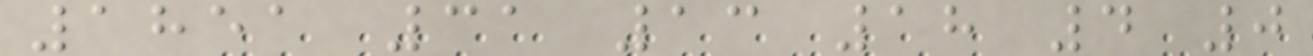1851 31 13 18 4 0
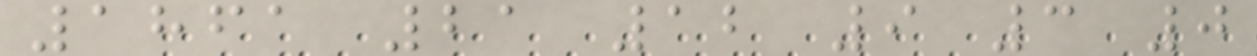1861 21 12 9 3 0
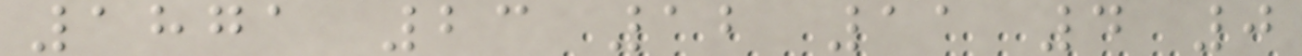1871 23 12 11 4 0
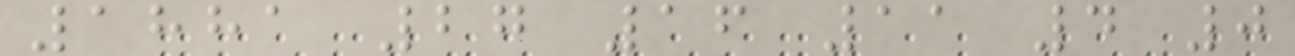1881 27 16 11 4 0
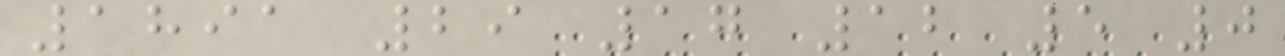1891 29 17 12 5 0
